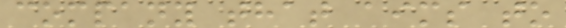company that aims to
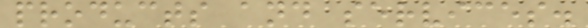products and services.
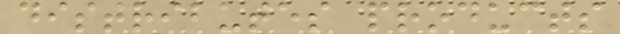distributes products
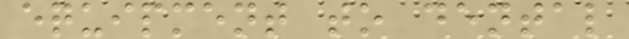equipment to dental
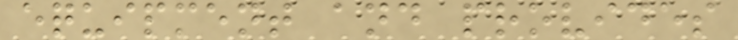equipment and provides
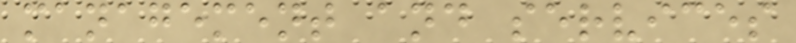management and services
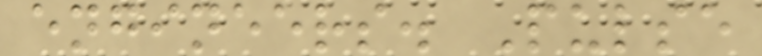engineers. Pulse
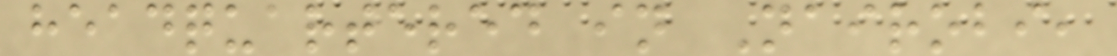headquartered in Nairobi,
